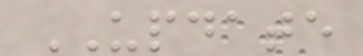UPDATE
